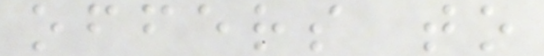offers to
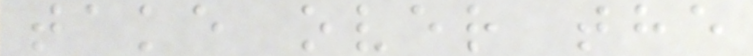take over the
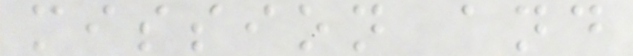mission and
